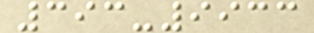393-9933
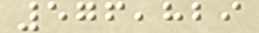576,829
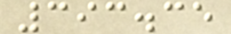393.35
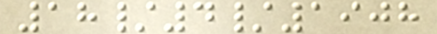18/4/1908
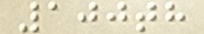100th
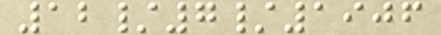12/7/1906
